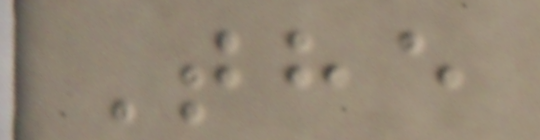The
